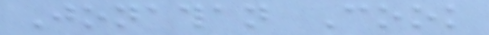Jonathan Cook
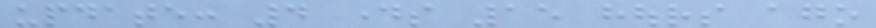update: 4 days 15 hours ago
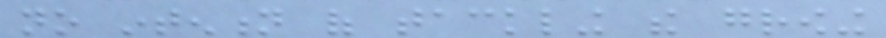no intention of tackling the growing
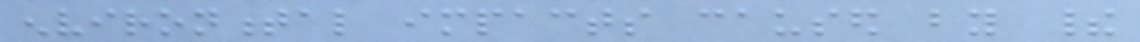environmental impacts caused by their
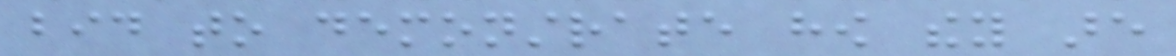bid to demonstrate how they are
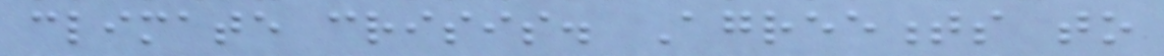climate crisis. Agreements to
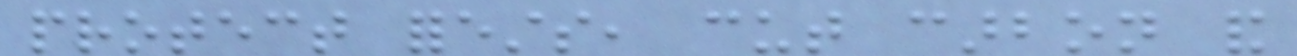protect forests, cut carbon and
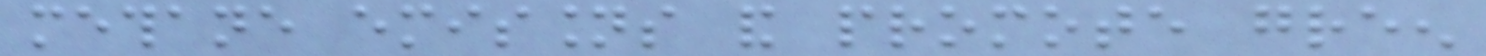methane emissions and promote green
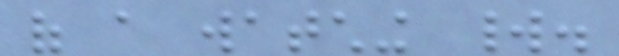of a watching world.
